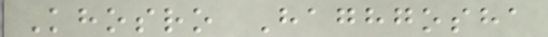Khosro Haghgosha
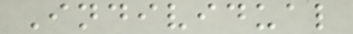Individual
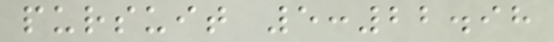pursuit 5:22.98
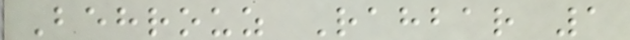Behrouz Rahbar 1
